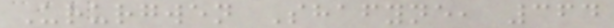Ururgwen Shafyne, 364
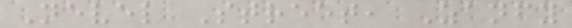Nevel Street, Zanfy
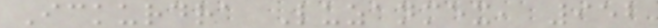Ickurdra Luzanmex, 952
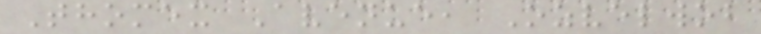Thomex Avenue, Ozvelwob
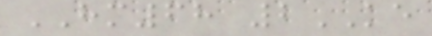HM68 2KE
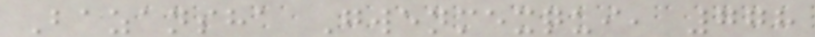Bazansha Gwenmexqui, 778
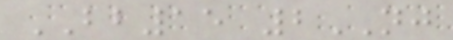BB15 2NJ
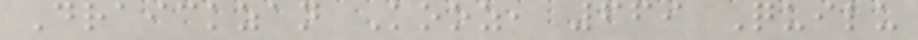Draickzan Kooz, 669 Quilu
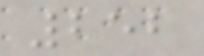252
